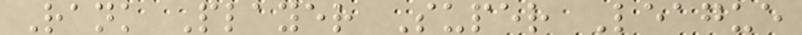Rank Player Super League
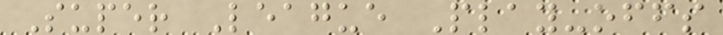Super League Play-offs
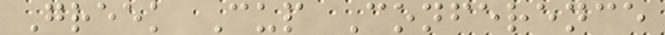Greek Cup Conference
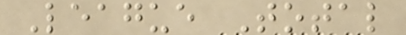League Total
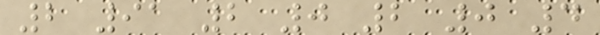2 91 2 0 2 0 4
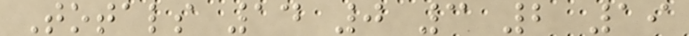Totals 14 0 3 2 19
